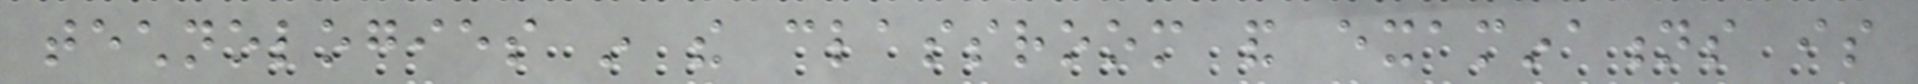technologies in the classroom and examinations is
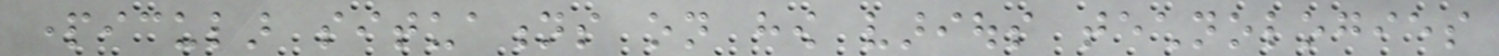particular situations on how various technologies
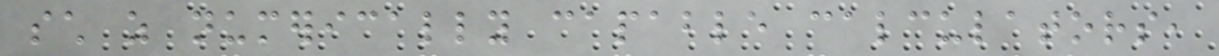such as numerically capable calculators,
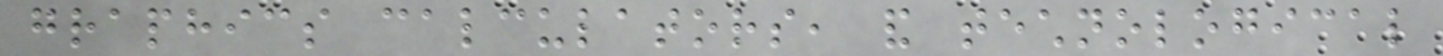graphics calculators, and technological
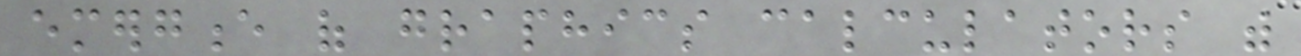emergence of graphics calculators with
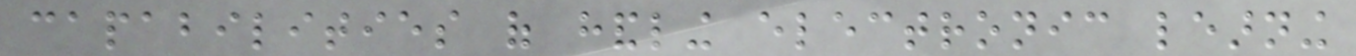capabilities of handling electronic learning
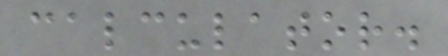calculator.
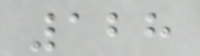128
